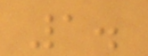1.
